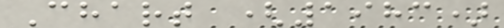Chart (1983)
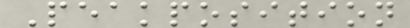Peakposition
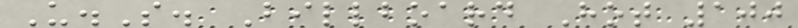U.S. Billboard Hot 100
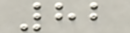82
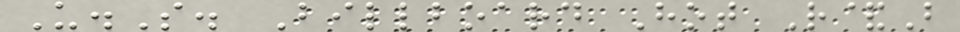U.S. Billboard Hot R&B
